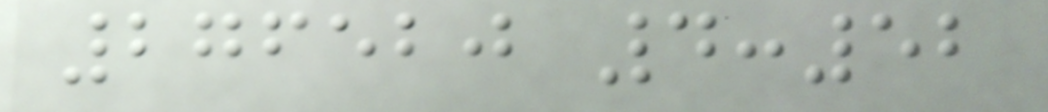276520 4:52
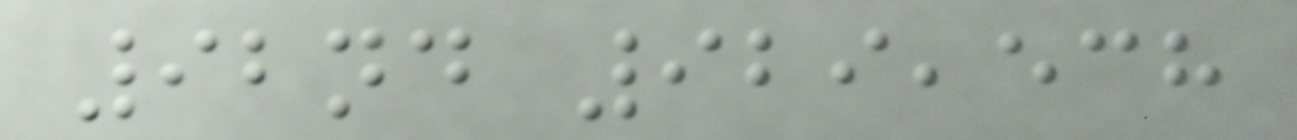92nd 929,538
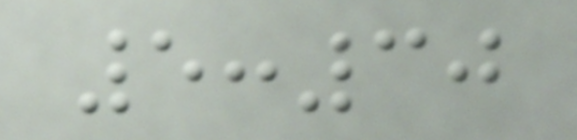5:30
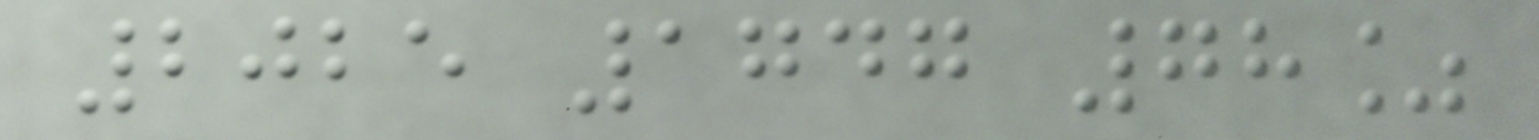2025 1747 78%
